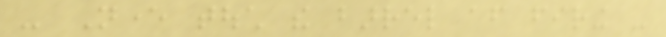- Never touch the barrel after firing -
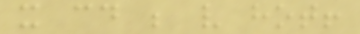it could be very hot!
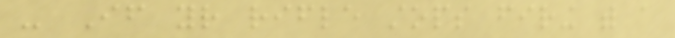- If your rifle stops firing with a
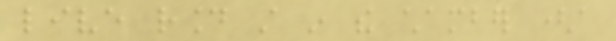live round still in the chamber (a
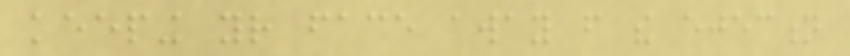keeping your face away from the ejection
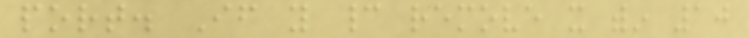port. If you cannot remove it within 10
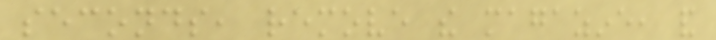seconds, remove the magazine, and
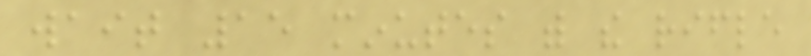wait 15 minutes with the rifle
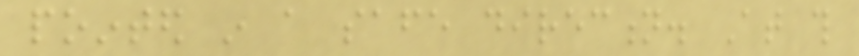pointed in a safe direction. At this
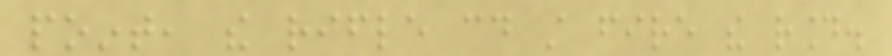point, the rifle could still fire the round.
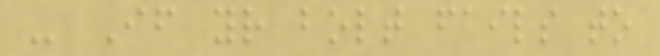- If your bolt fails to
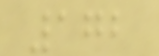172
